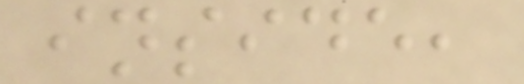inside,
